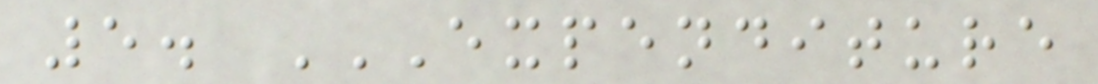5. EXPENDITURE
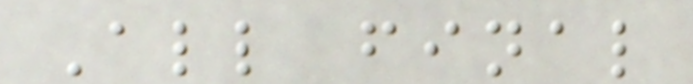All final
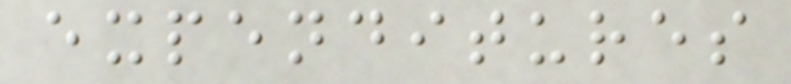expenditures
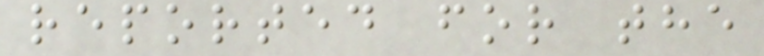reported for the
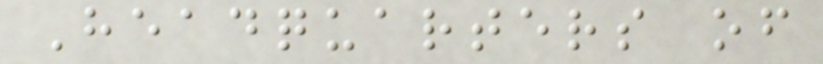Headquarters of
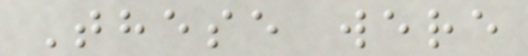These were
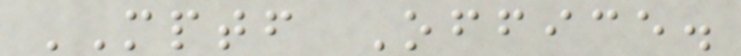MPTF Office.
